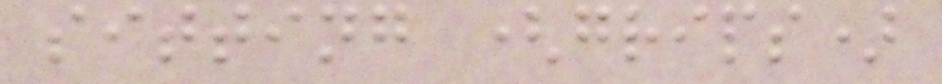sitting (grips)
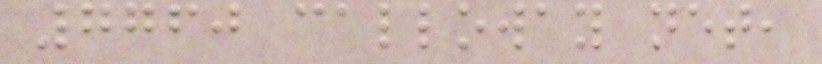7760 calloway net,
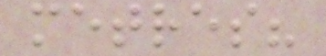metres?
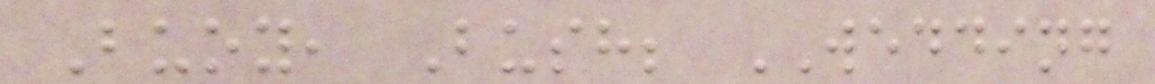Buoy, Bush; WEDDING
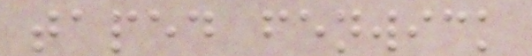taped fenwick
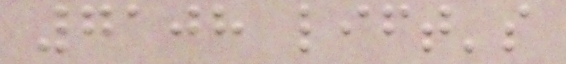7108 lift's
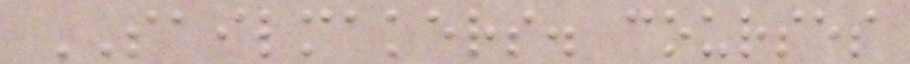SAILMAKERS. courses
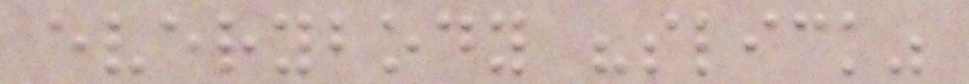everybody "slick"
